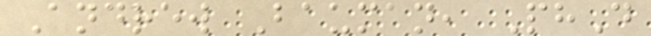Andrew Bauman, PhD
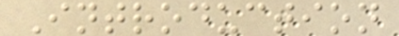Introduction
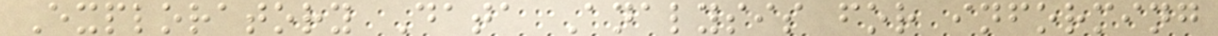Exploratory Data Analysis for informing
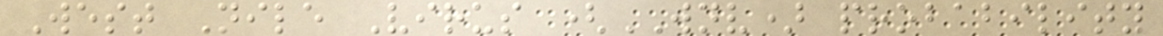West Nile Virus (WNV) probability
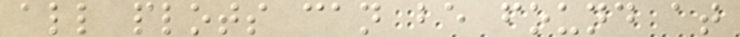all plots can be found at
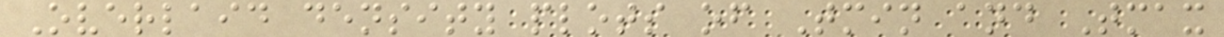Overlaid density plots of Tmin and Tmax
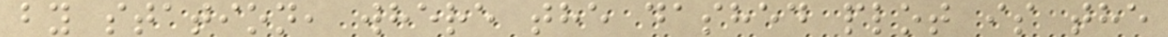by station, where the dashed plot is the
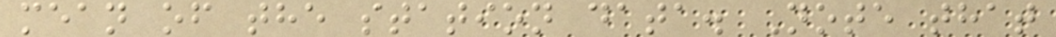mean of the station data. Note that
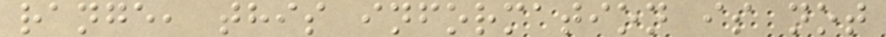range, this information is not
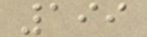199
